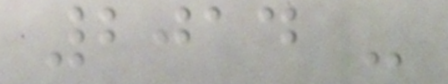2014 -
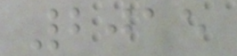2015
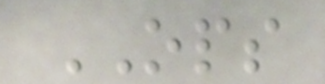OPS
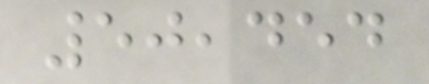50,454
